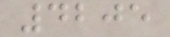4205
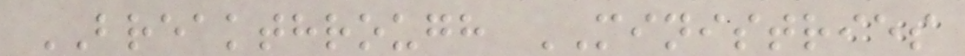BREAKTHROUGH MINISTRIES
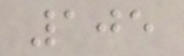105
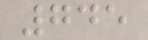745
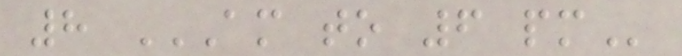8 AM TO 6 PM
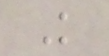K
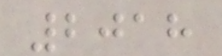2018
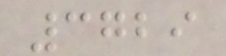3729
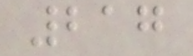217
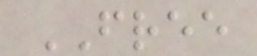FREE
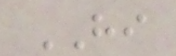HI
